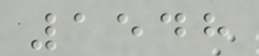1548
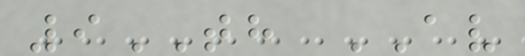9TH AV
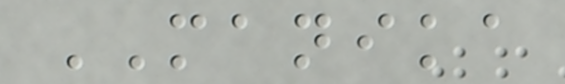MANIKA
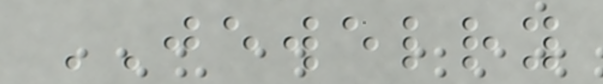JEWELRY
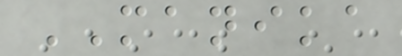MANIKA
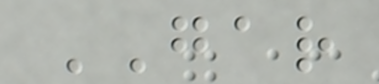GAR
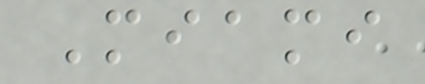Miami
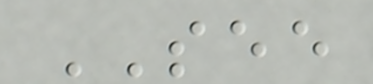SEE
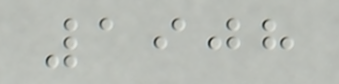1908
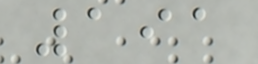191
